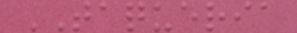TAQUERIA
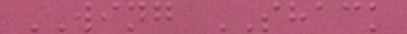WING SHACK
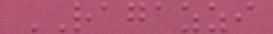RAGAZZI
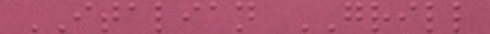ITALIAN GRILL
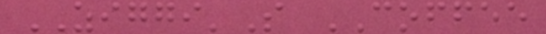ZIGGI'S COFFEE
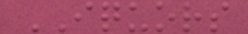IQUORS
